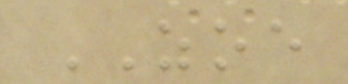ZOE
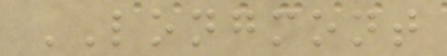LONGMONT
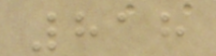818
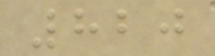820
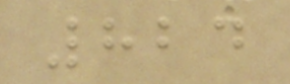824
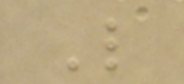L
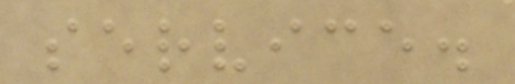service.
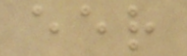eer
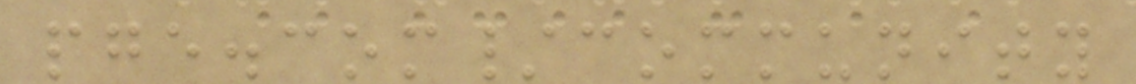pge.com/community
